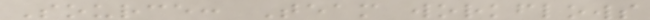Source: Team workflows
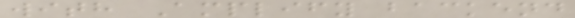with Amplify backend
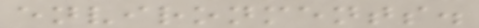environments.
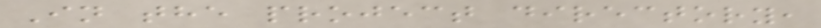In the project directory,
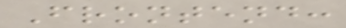Frontend:
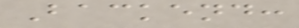Backend:
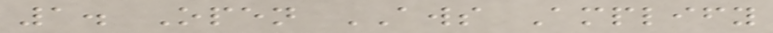1. Open AWS Amplify
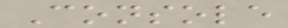Console
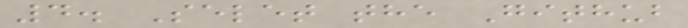4. Selet the Github
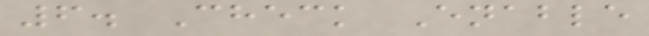6. Check Enable
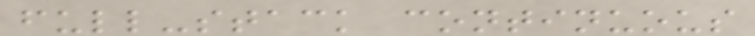full-stack continuous
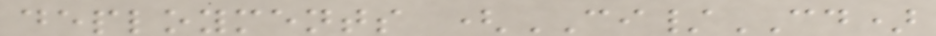deployments (CI/CD)
